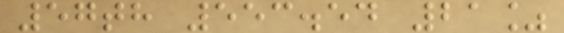57th 553.54 21%
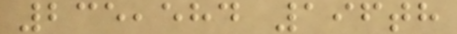235,584 196th
